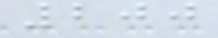200
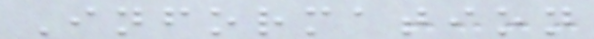Information
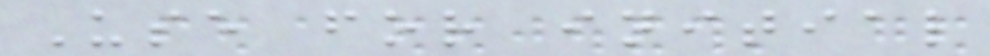Use for initial
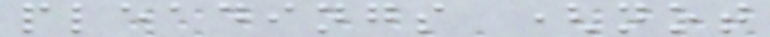pleadings (not
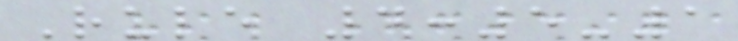Rule 4:5-1
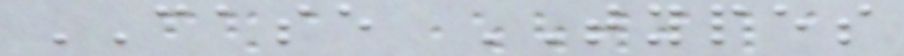CASE TYPES
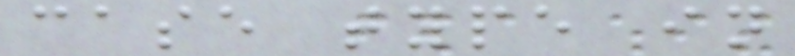case type in
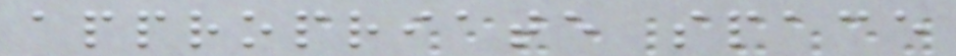appropriate space
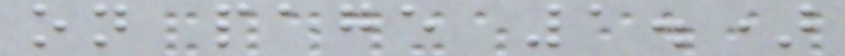on page 1.)
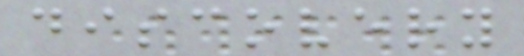discovery
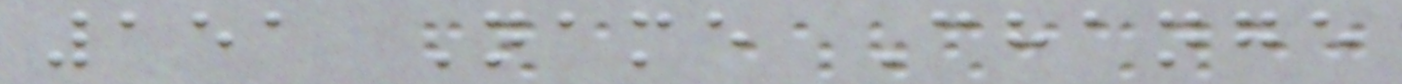151 Name Change
